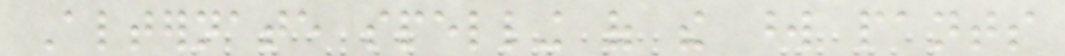Alternate spelling of the word pants
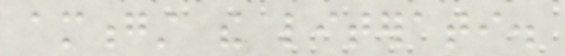amongst the literati.
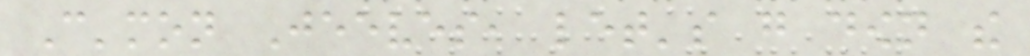C'mon Jeeves, let's go down the
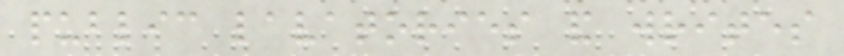public lavatories and writes
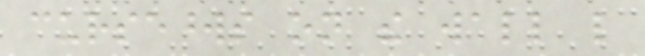cursewords on the wall like
